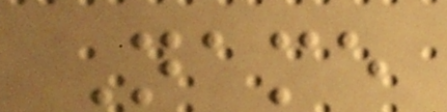Name
